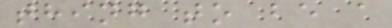thing to be a
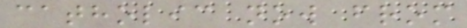catholic now from
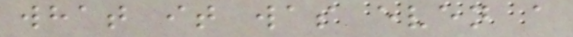what it was even a
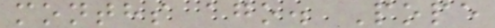months ago. Pope
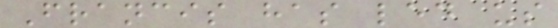Francis has led us
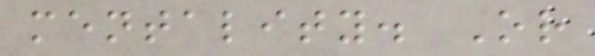mentality. Or
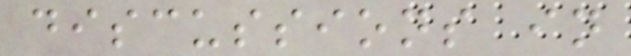discussions in
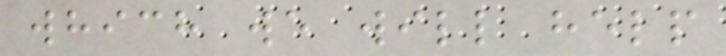which we will help
